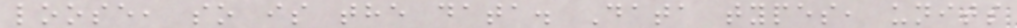loose, so is the data. Data types, units
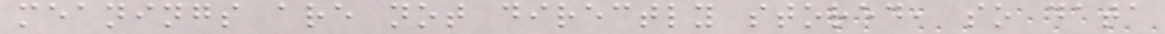meanings are not directly stored, so data
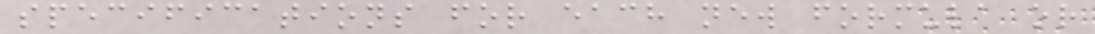specifications for each new formula or
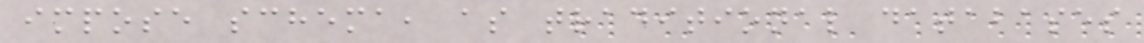impose schema, as traditional databases
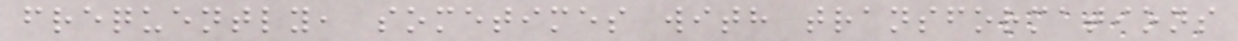frequently, sometimes with transformations
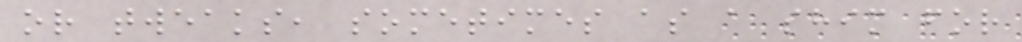or tweaks, sometimes as a shim for
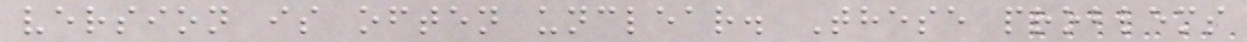version is often unclear. These problems
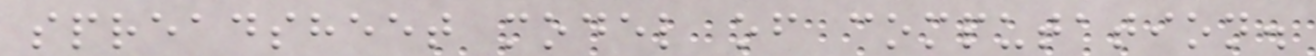spreadsheet model of computation.
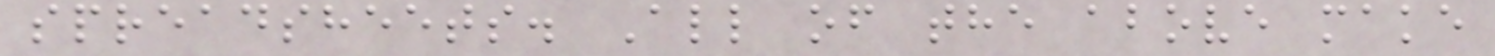spreadsheets. All of the above make
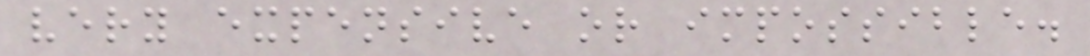very expensive or impossible.
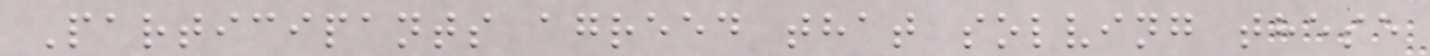Participants agreed that solving these
